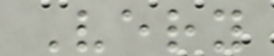Very
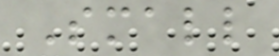Small
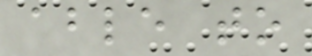able to
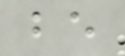be
